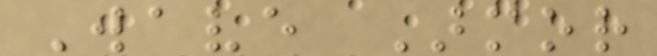Wave Armor
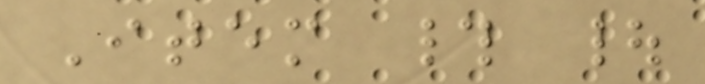Item # |
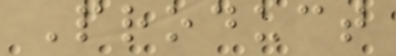Product
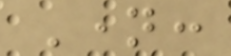Name:
